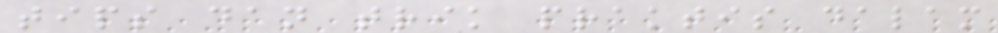tips dan trik praktis dalam
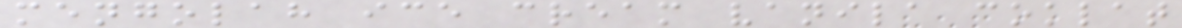mengolah ice cream vanila coklat
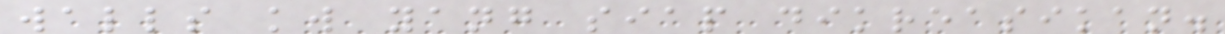walls kw yang siap dikreasikan.
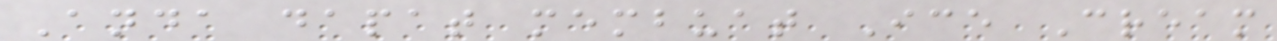Anda dapat membuat Ice Cream
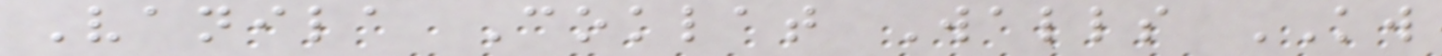Vanila Coklat Walls KW
